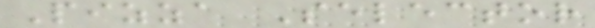Pizza Selector
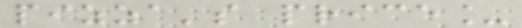pizza's price_
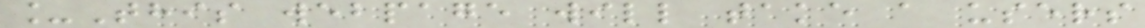_This webpage will take a users
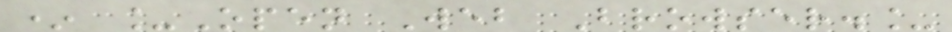* _Open Web Browser._
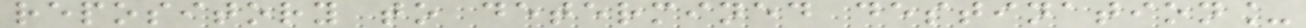repository to determined destination_
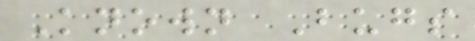Known Bugs
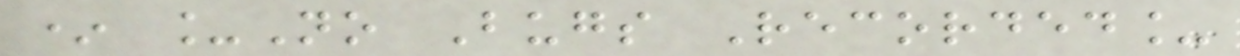* _No Bugs Recorded_
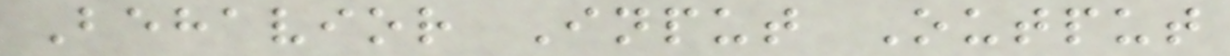Behavior Input Output
